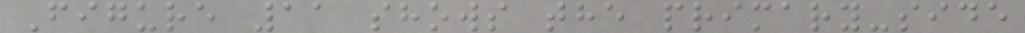Figure 11 shows the primary-side
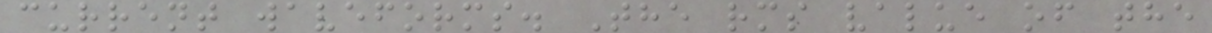current waveforms. The rms value of the
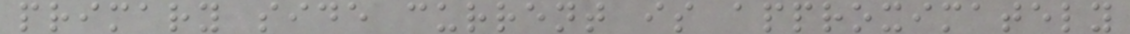primary side current is approximately
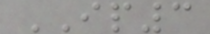IP3
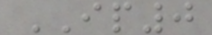IP0
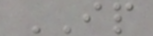IP
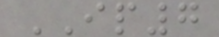IP7
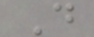D
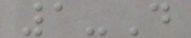1-D
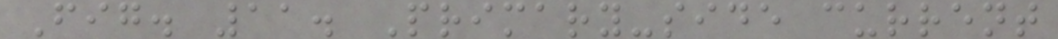Fig. 11. Primary-side current
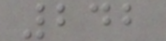242
